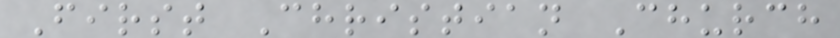First Christian Church
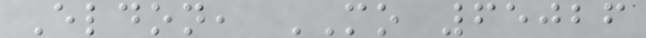Eldon, MO 65026
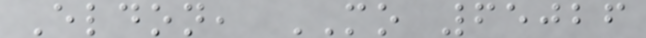Eldon, MO 65026
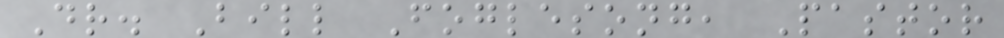Dr. Bill Foglesong, Pastor
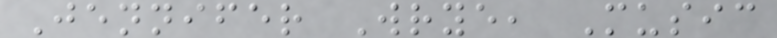Jennifer Wrye, Music
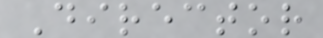Director
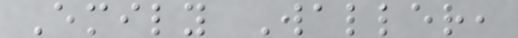Emily Waller,
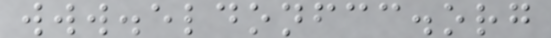www.eldonfcc.org
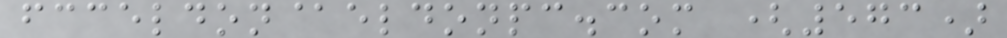fcceldon@eldonpc.com (573)
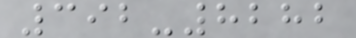392-8282
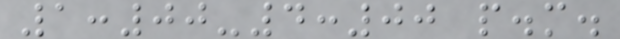1:00-4:00 p.m.
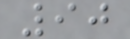90
